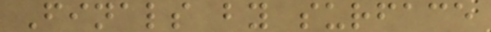Finals by surface
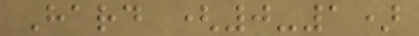Hard (0-1)
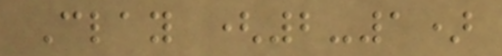Clay (2-1)
